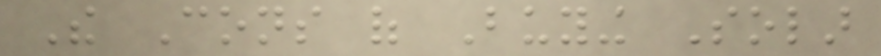The Cons of Buying Solar
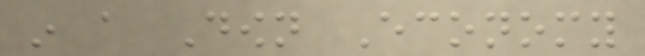in a Down Economy
